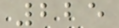225
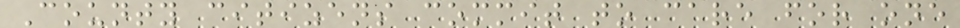County citizens commit to care for one
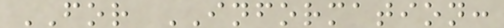FOR INFORMATION:
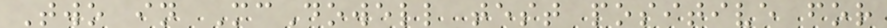Two in McDowell test positive for
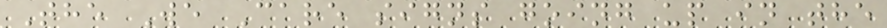The We Care signs going up in the
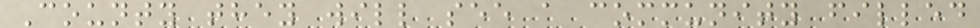County they will see a community filled
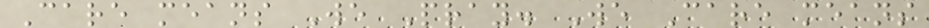Care means We Pray. We Care means
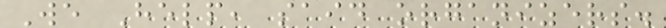We Help, said organizers.
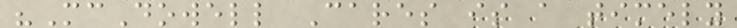"McDowell Cares is a timely
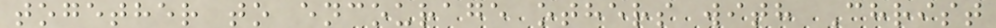together to encourage others with Christ
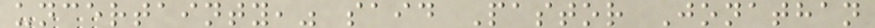uncertainty," said Pastor Jonathan
